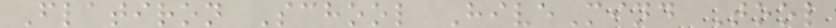Flatiron School HiveMind Tool
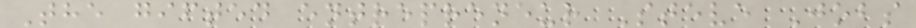The gifted entrepreneur Steve Jobs
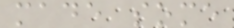made some
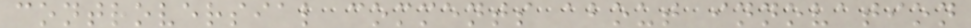controversial comments about innovation
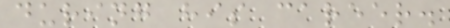during his career.
